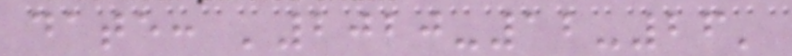date: '2020-12-26'
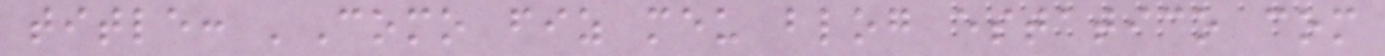title: 'Como fiz meu blog estatico com
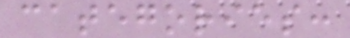categories:
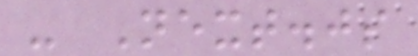- Next.js
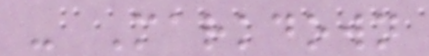- Markdown
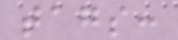tags:
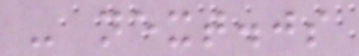- next.js
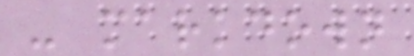- markdown
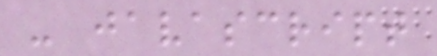- javascript
